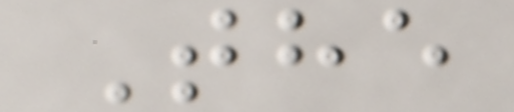The
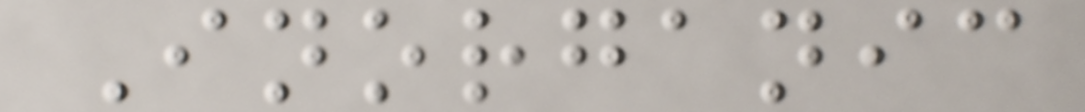Inorganic
